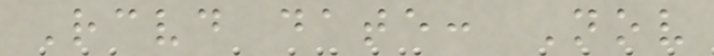Received date: Nov
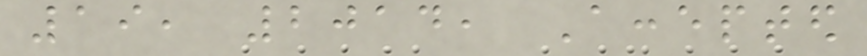19, 2014, Accepted
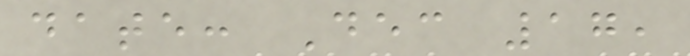date: Dec 17,
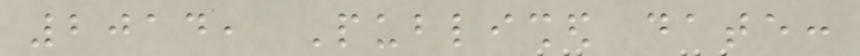2014, Published date:
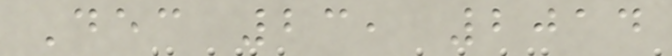Dec 23, 2014
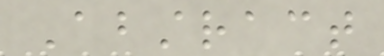Abstract
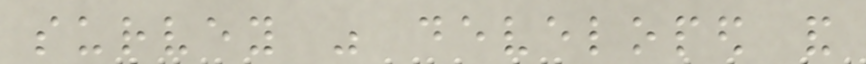survey was developed and
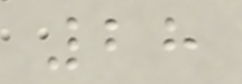28
